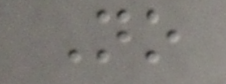No
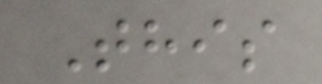This
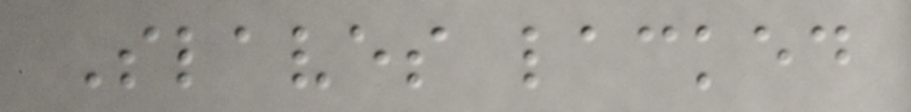Slaves lacked
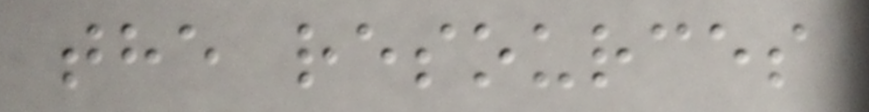the resources
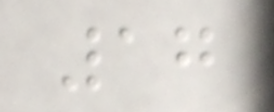17
